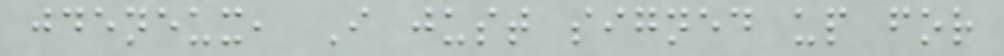jdeneux, I just signed up for
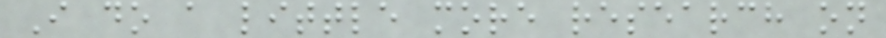I do a little more research on
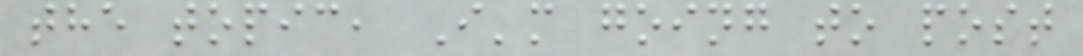the topic, I'm going to post
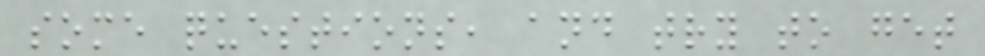some questions, and try to get
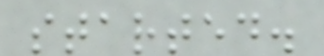started.
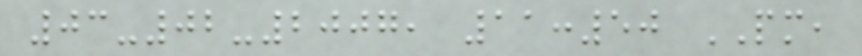03-02-2007, 11:50 PM,
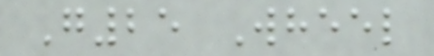G25 Wheel
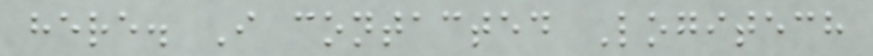here. I contacted Logitech
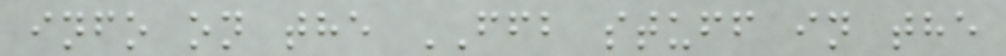info on the FFB stuff in the
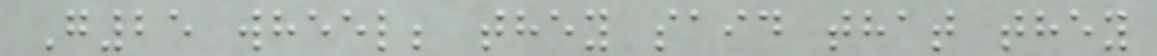G25 wheel; they said that they
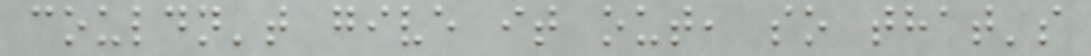couldn't give it out, so that's
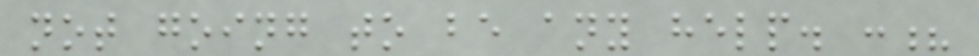not going to be any help. :?
